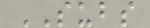SUBS
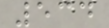534
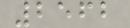2562
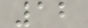12
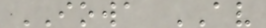IOWA AV
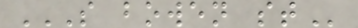S BOWEN ST
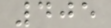405
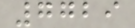7729
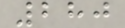280
